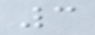3
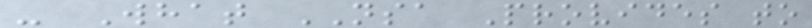- What NSA Provides to
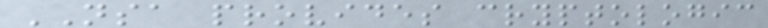NSA provides cryptologic
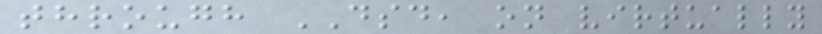through DSD, on virtually
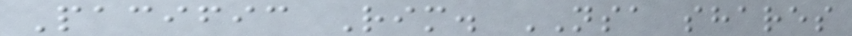Pacific Rim. NSA shares
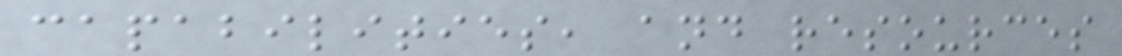capabilities, and resources
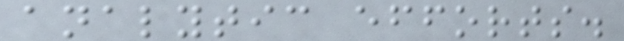analytic efforts.
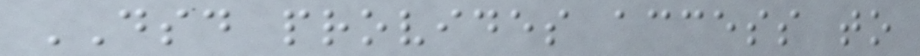DSD provides access to
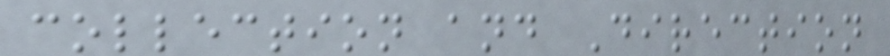collection and Direction
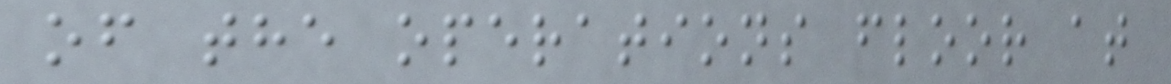of the operations floor at
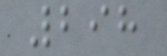298
